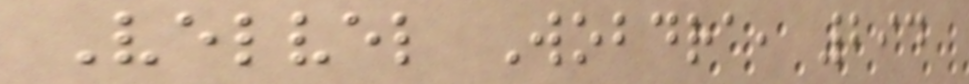Velvel Wobdra, 294
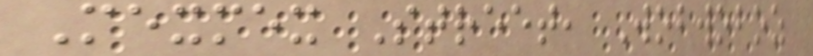Mexmex Street, Wobwoboz
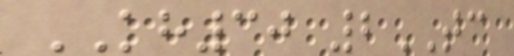KH30 2TC
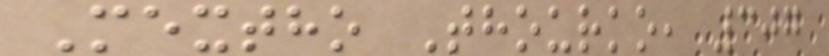Mextho Thourko, 307
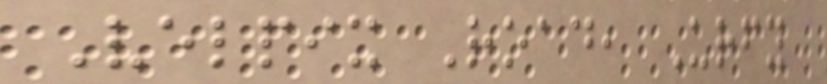Velpix Road, Urfy
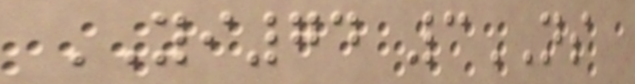YI74 3NS
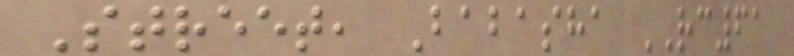Street, Babasha RC61
